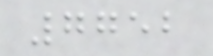7752
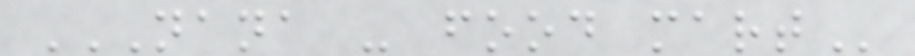NANA - FOOD MART
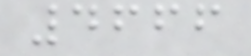4666
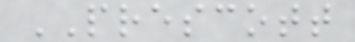PRESCOTT
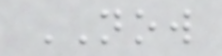NOW
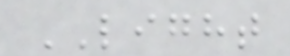LIGHT
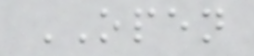OPEN
